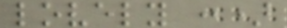lovely :)
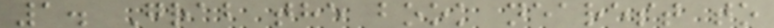1. Grab the book nearest to
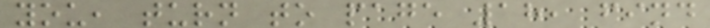you, turn to page 18, find
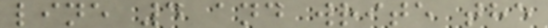line 4 and write the
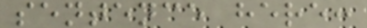sentence here:
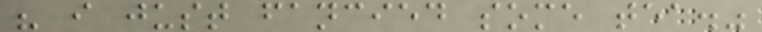" i just fancied some tea."
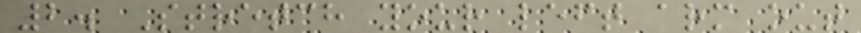2. Stretch your left arm out
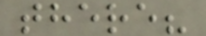there?
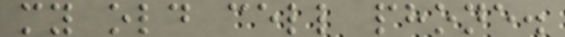my old cell phone.
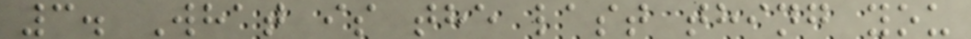3. What is the last thing you
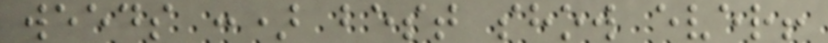weeds :) best show ever!
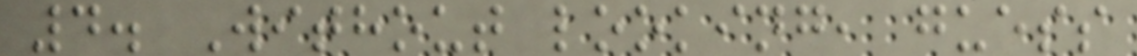4. Without looking, guess
